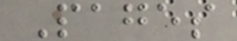Pages
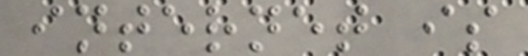internet is
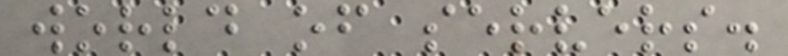world of servers.
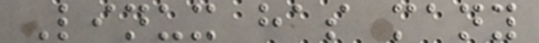Linux has many
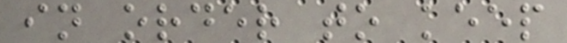in order to keep
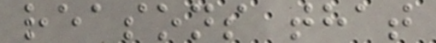reasons that
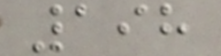198
